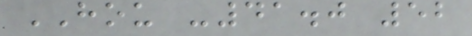HOU -41.0 52
